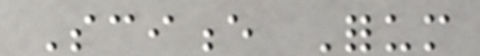Science Forum
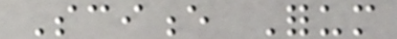Science Forum
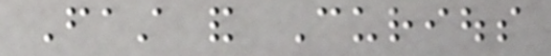Fast and Curious
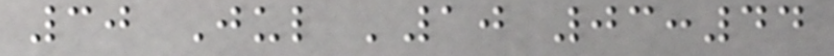30 Jul '10 03:44
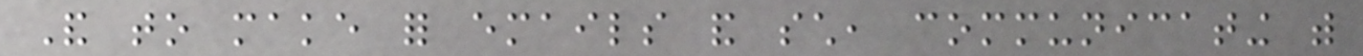And to make for emails and such, communicating with
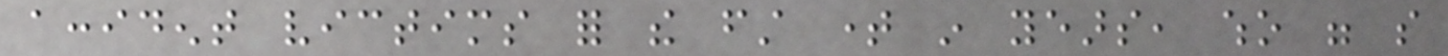accident victims for the first time in years, who were so
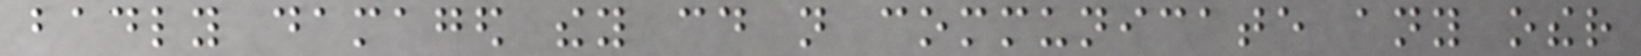badly damaged they could not communicate any other
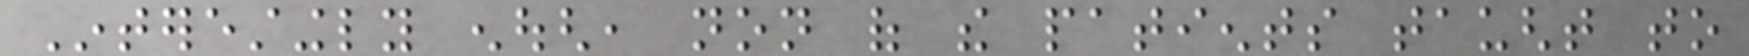Interestingly enough, non of the patients taught to
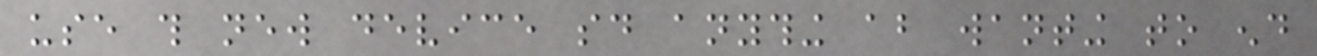use this new device said anything about wanting to end
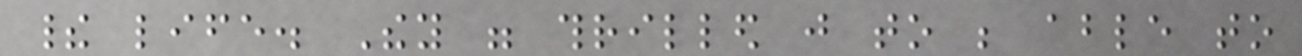their life. They were thrilled just to be able to
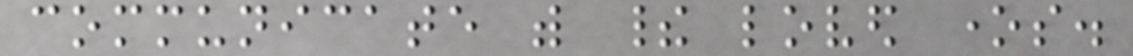communicate with their loved ones.
